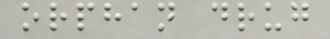orphan drug
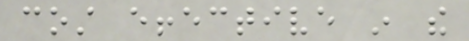cost effective in the
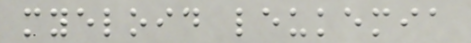myeloid leukemia
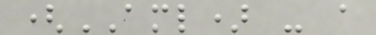(AML) - a
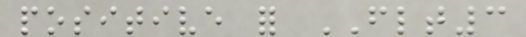positive for FLT3
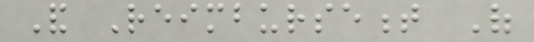And Reimbursement Of
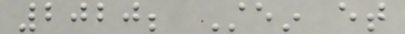2020; Stein et
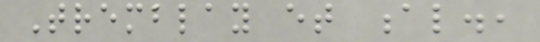Tremblay et al.,
